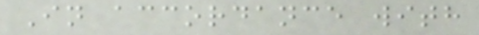In accordance with
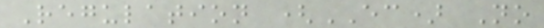Regulation (EC) No
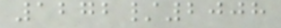1272/2008
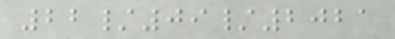22/09/2021
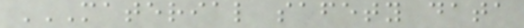MATERIAL SAFETY DATA
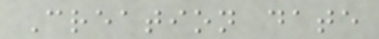Creation date
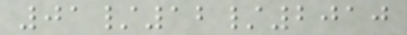01/12/2010
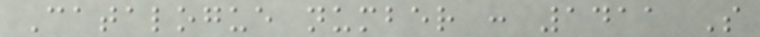Catalogue number : 1411 S
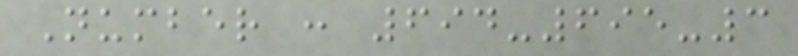Number : 694-695-3
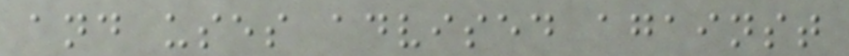and uses advised against
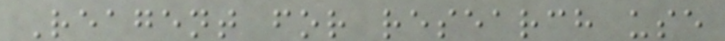Reagent for research use
